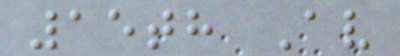15th Av
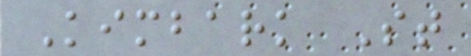Kimbark St
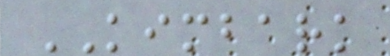KIMBARK
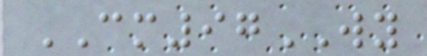CM97WY
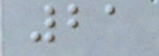21
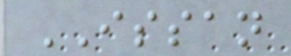ISSAN
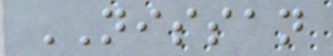NISSAN
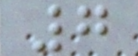7
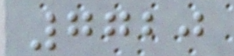7720
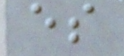es
